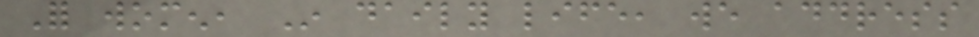For women, In daily life, we address
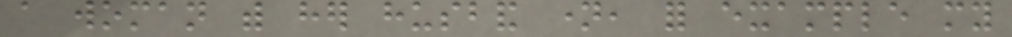a woman with her husband name, for example my
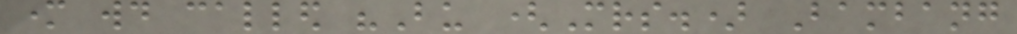mother would called "Bu (Mrs.) Bambang
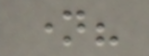name?
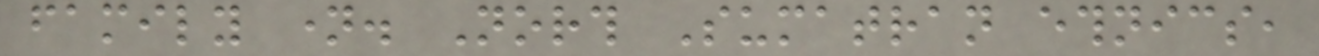family name. North Sumatran ethnics,
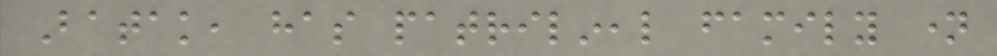Batak, has patrilineal family name
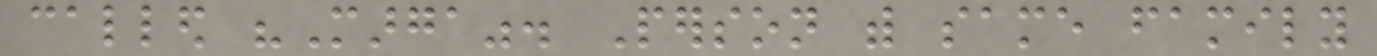called "Marga". Person with same family
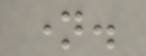name.
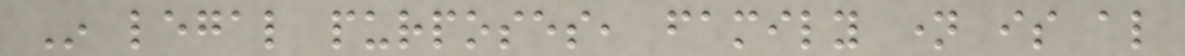In legal purposes, family name is also
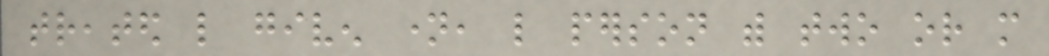treated like given name, like person with two or more
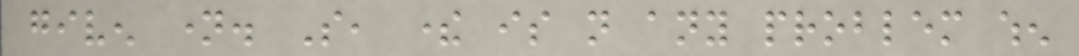given name. So, there is not any problem when
